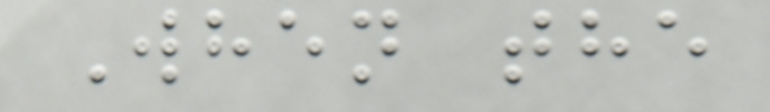When the
